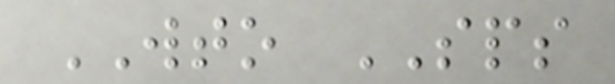WTO SPS
